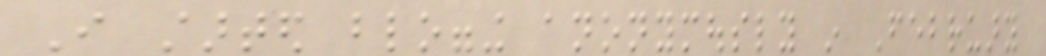I started blogging anonymously in February
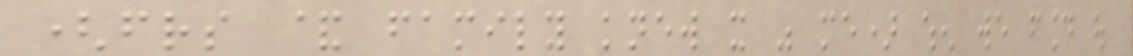(friends & family knew it was me) when we found out
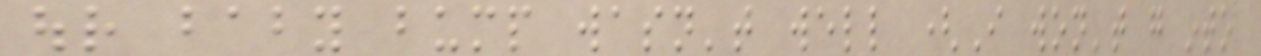our baby bump wasn't well (I won't go into
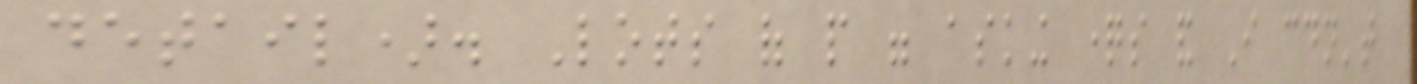detail). Lots of people were asking questions and I couldn't
